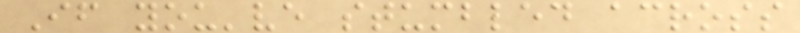If you've stumbled across
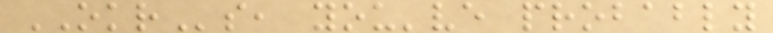OKRs, you've probably
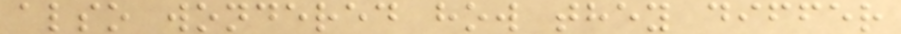also wondered how they differ
